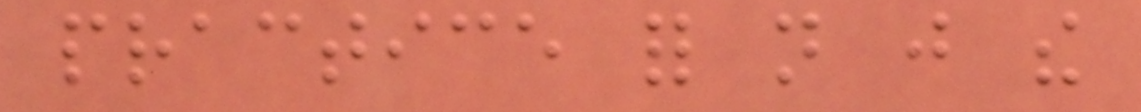practice for not just the
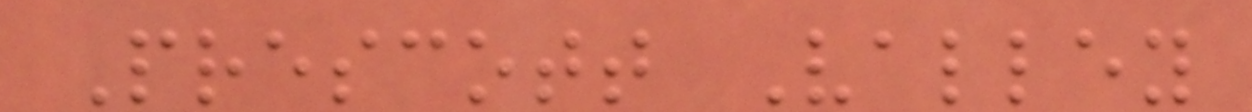Prescott Valley
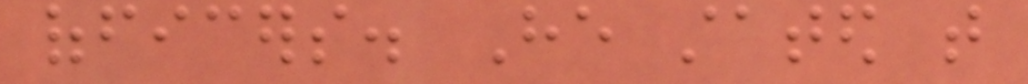officers. He stated that
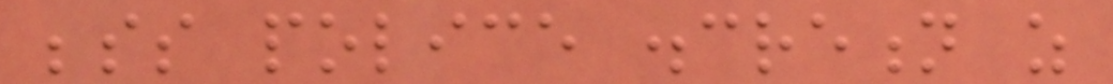besides police discretion as
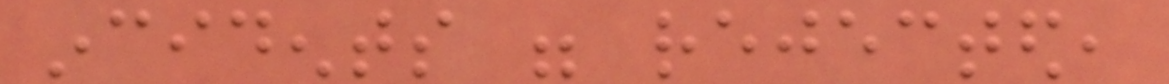incidents were rejected,
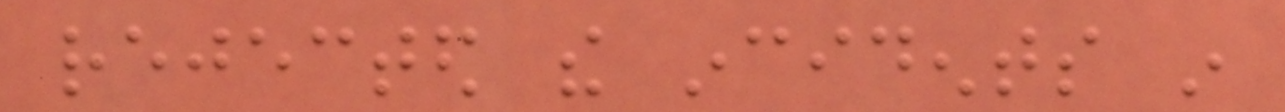rejected the incidents in
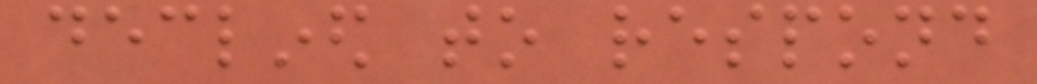declined to respond
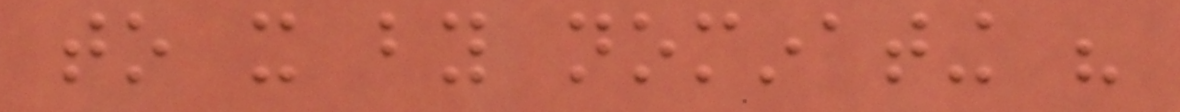to it by nominating his
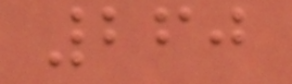260
